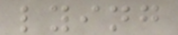lying
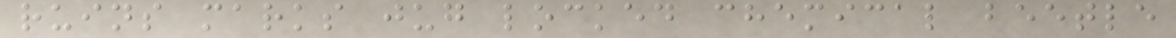ruins marks jug locked chemical beetle
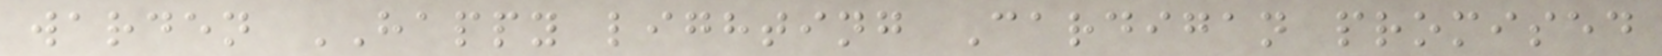warden HAPPY lighting Cardigan promised
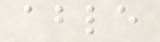able
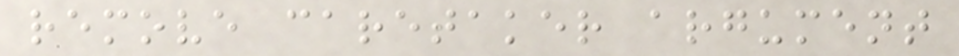remove caretaker argument
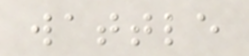wattle
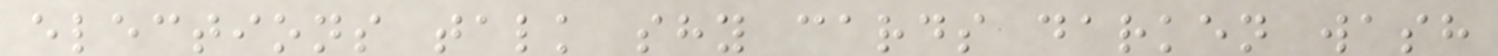elections talk shy cards darken wash
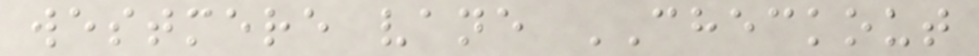westmere vane CHECKOUT
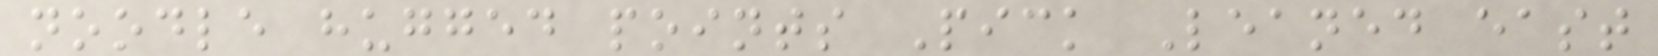noodle hugged points Pick Leaned east
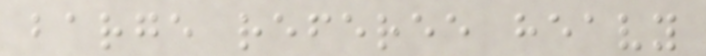barge referee heavy
